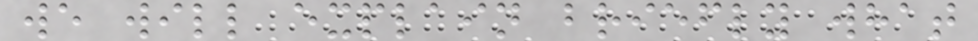we will explain briefly what
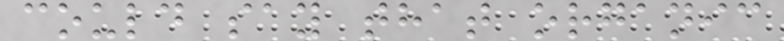could say that organic
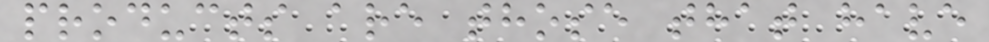products are those that have
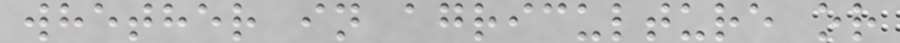whether in agriculture or
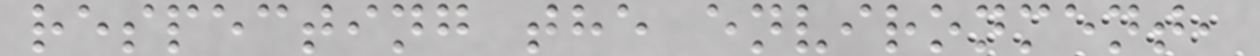respecting the environment,
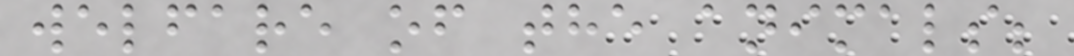welfare of the animals;
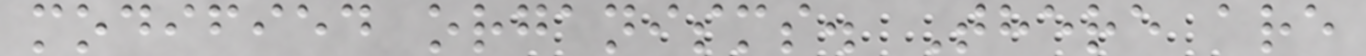modified organisms. There are
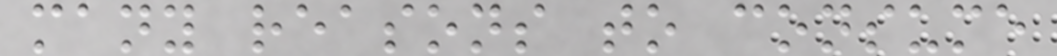many reasons to consume
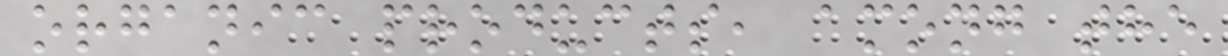organic products, among the
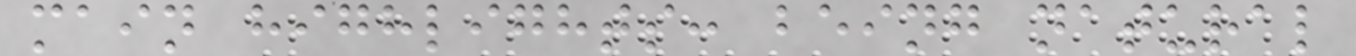main highlights: being natural
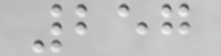257
